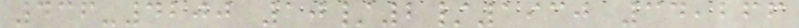436-4200 10/2/1930 34,266
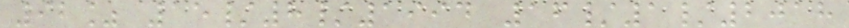92% 15/8/1994 16/1/2018
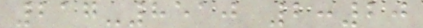217-8510 2:20
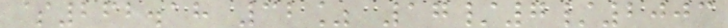$262.18 32% 17/7/2003
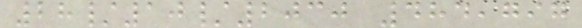28/10/2030 484,797
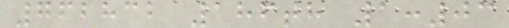762832 186th 1:03
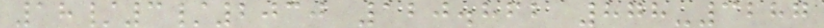18/3/2030 120.862 878-3287
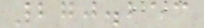270.253
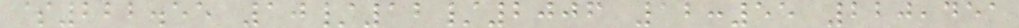$222.55 10/12/2006 12:55 220,451
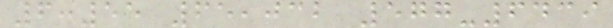6:55 65,032 577-6439
